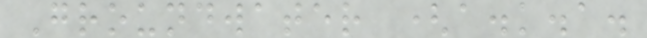Groundwater (a.k.a.
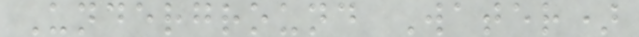Underground Water)
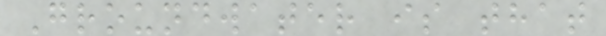Groundwater is that
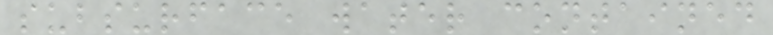subsurface water contained
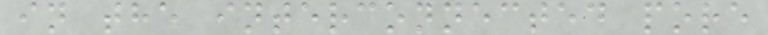in the interconnected pore
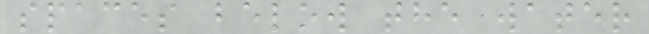spaces below the water
